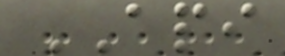API
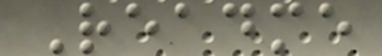Readme
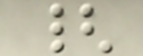{
